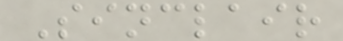Sinclair
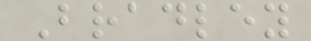Bradley
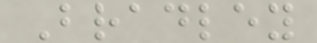Bradley
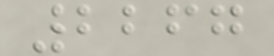2267
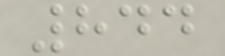844
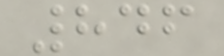846
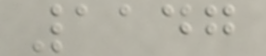1147
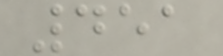451
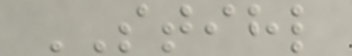STIHL
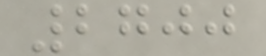2700
